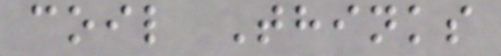coil Thinks
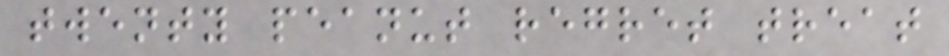twenty peanut regret treat
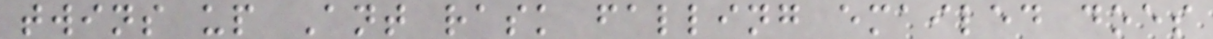twins up Ant rask falling emailed does
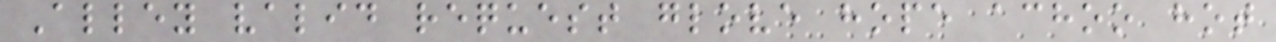Alley valid request glove hope achoo hot
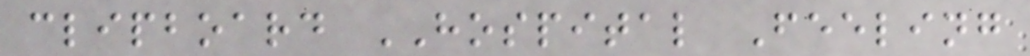clipboard HOSPITAL Feeling
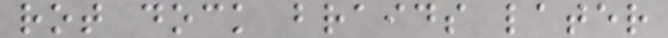rot dock braids later
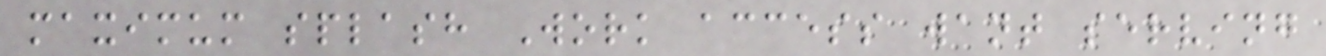maximum splash Work access want serving
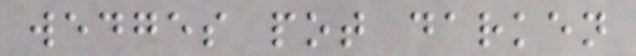wedges pot darken
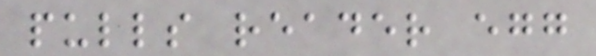pulls reader egg
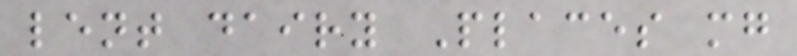lent dairy Places mg
